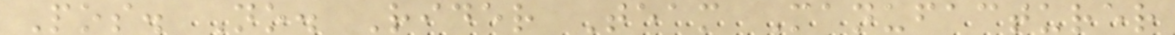Pos. No. Rider Team Manufacturer
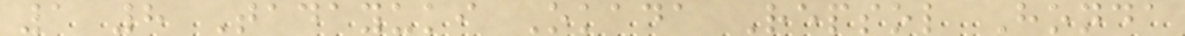1 8 Tadayuki Okada Repsol Honda
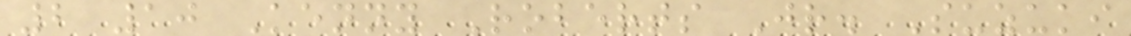2 10 Kenny Roberts Jr. Suzuki
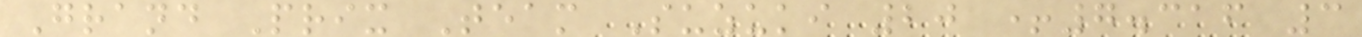Grand Prix Team Suzuki 20 +7.316 3
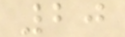20
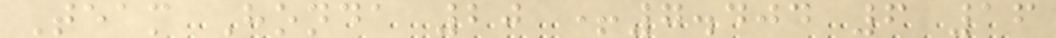Team Honda 20 +7.404 6 16
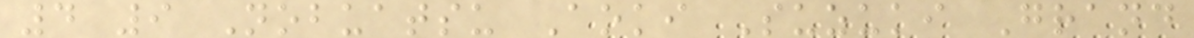4 9 Nobuatsu Aoki Suzuki Grand
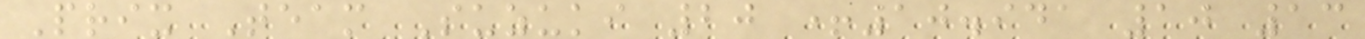Prix Team Suzuki 20 +10.941 10 13
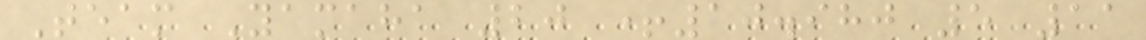Team Yamaha 20 +10.980 5 11
